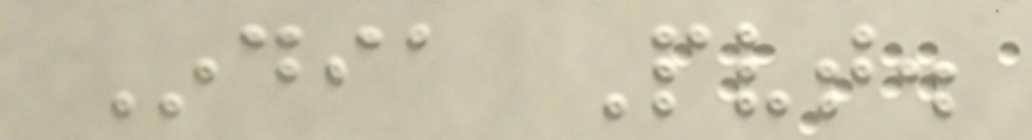India Pvt.
